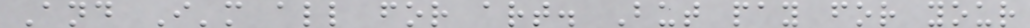And I'm all for art. But pay for your
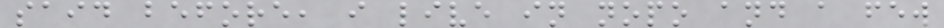said before, i live in nopo and a few
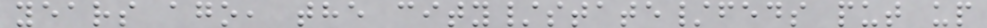years ago, the city/state/feds put up
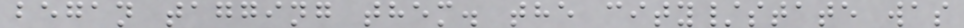began tagging them. the city/state was
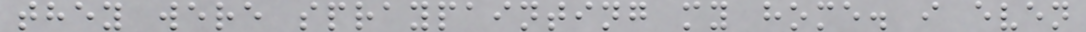they were spraypainting my home. i even
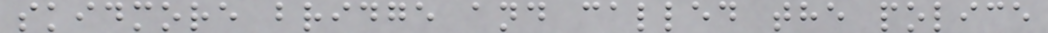skidmore bridge and called the police
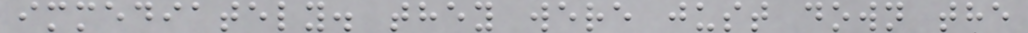immediately. they were just down the
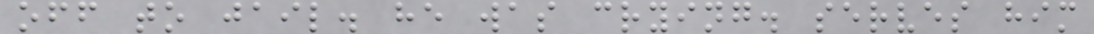off to jail. he was crying. serves him
